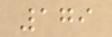179
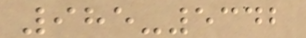985-5342
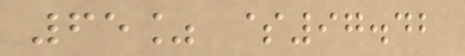65% $97.42
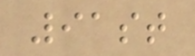91st
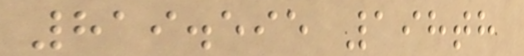819.595 198th
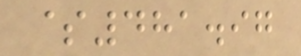$481.97
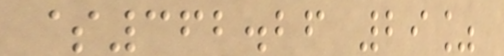$362.26 29%
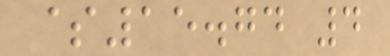$15.74 4
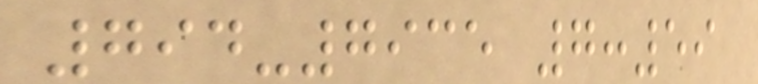794-7935 7:59
